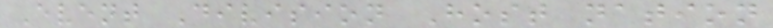Event Division Host nation
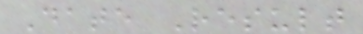Date Result
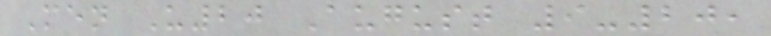Men U20 August 9-20,
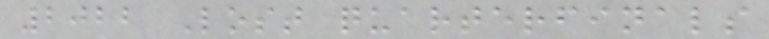2022 Lost quarterfinals
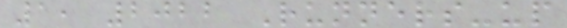1, 2022 Runners-up
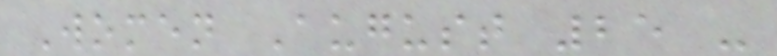Women August 25 -
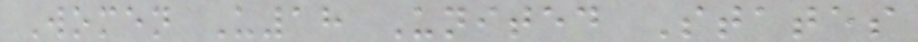Women U18 United States
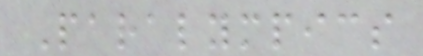Paralympics
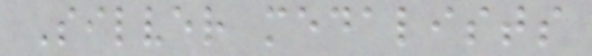Silver medalists
